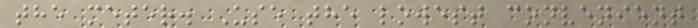the meter. Use the lowest convenient
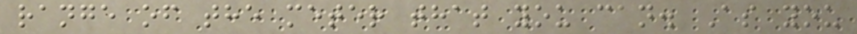range of the meter that you can. As you
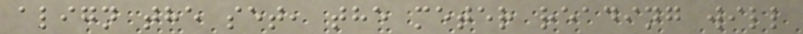align the set, the meter reading will
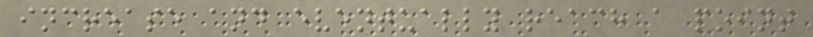increase and eventually reach a point
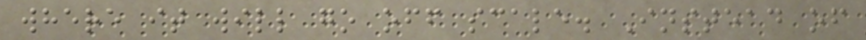where it will go off scale. Instead of
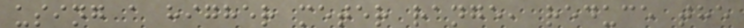using a higher meter range, reduce the
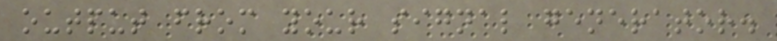output from your signal generator.
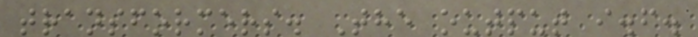transformers. The output i.f.
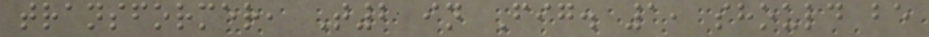transformer, T2 in Fig. 1, should be
